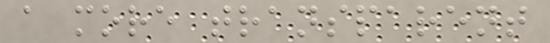a more transparent
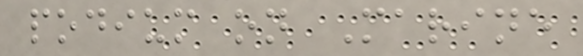podium on Marine
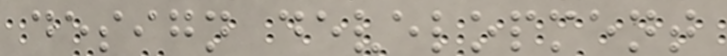design development
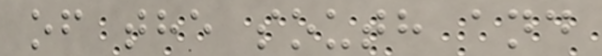of the south and
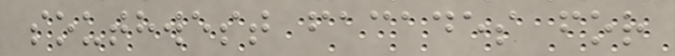southwest facades for
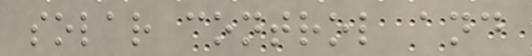solar control and
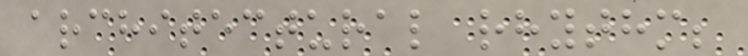architectural rhythm;
